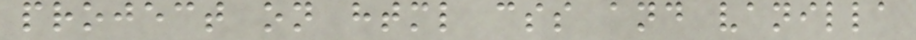project on html css and vanilla
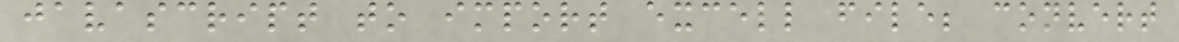javascript to import excell file; convert
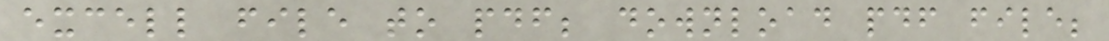excell file to pdf; download pdf file;
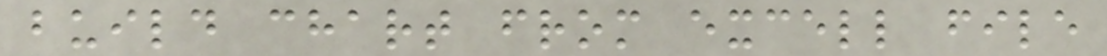build chart from excell file
